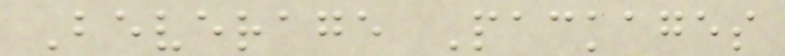Beverage Packages
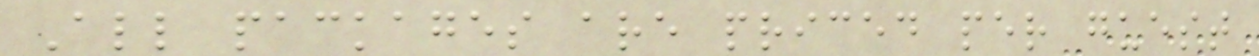All packages are priced per guest
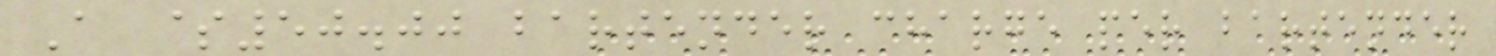A $50.00 bartender charge per bartender
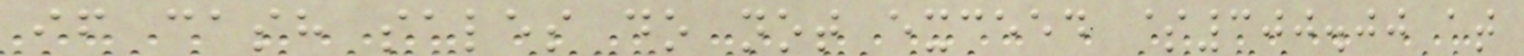if cash sales do not exceed $300.00 at
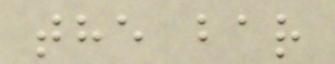the bar
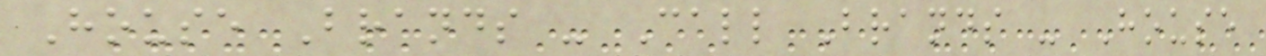House Brands - Call Brands - House
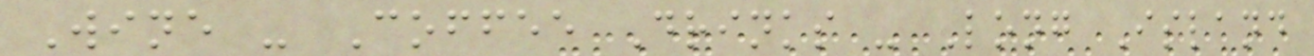Wine - Coffee Drinks - Long Island
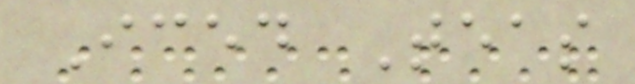Iced Teas
